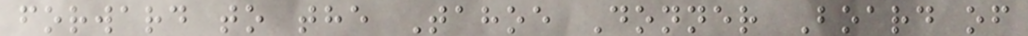forward to the Tahoe Donner Board of
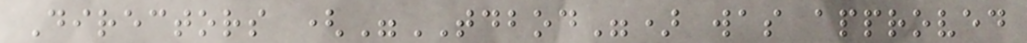Directors ("TDBOD") was approved
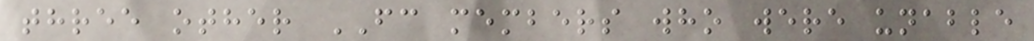three other FC members who were unable
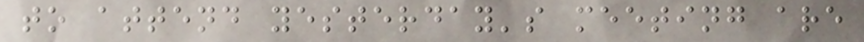to attend yesterday's meeting are
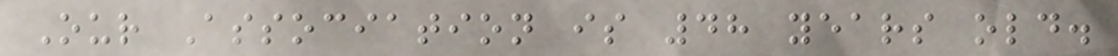Our Association is 48 years old.
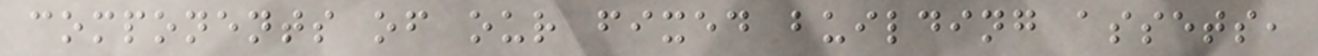components of our fixed building assets,
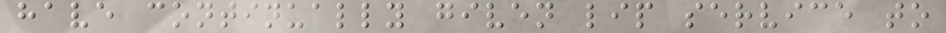have continually given lip service to
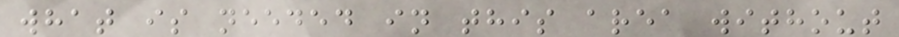what is needed in this area without
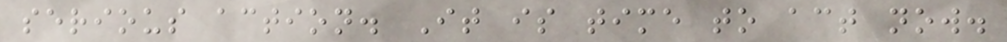serious action. It is time to act now.
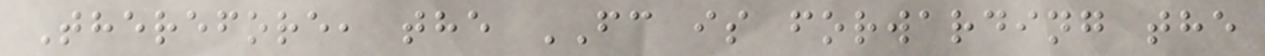Therefore, the FC is forwarding the
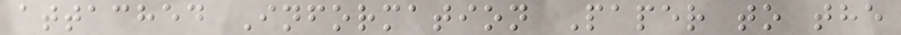attached Information Paper to the
